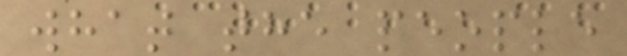what the people
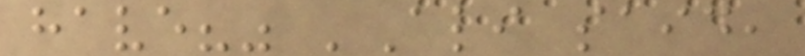have?" 'Ali said,
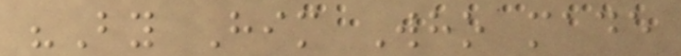"By Him Who made
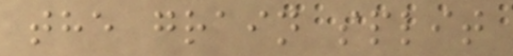the grain split
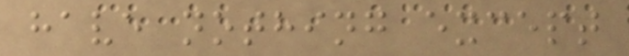have nothing except
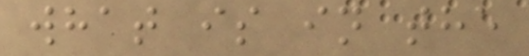what is in the
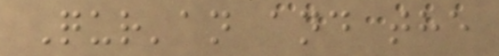Qur'an and the
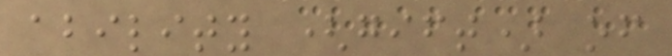ability (gift) of
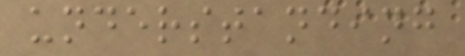understanding
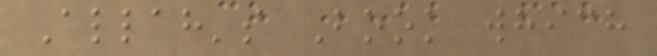Allah's Book which
